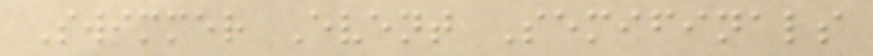Swimmer Event Semifinals
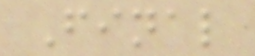Final
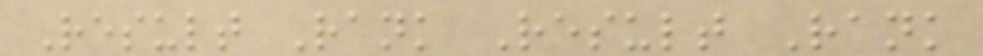Result Rank Result Rank
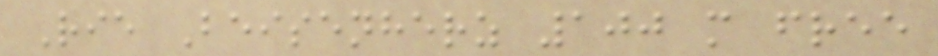Rie Beisenherz 100 m free
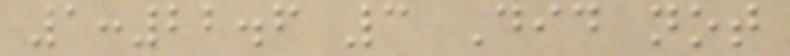1:22.6 3 Did not
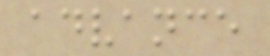advance
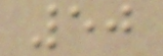50
